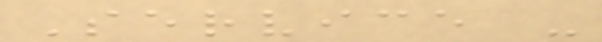Service -
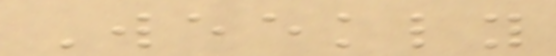Weekly
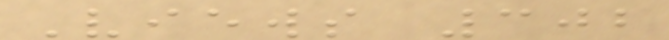Views 302
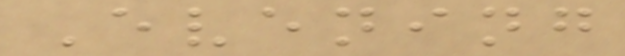Evening
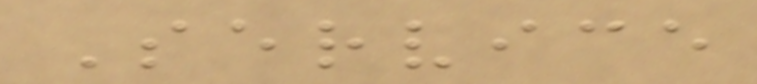Service
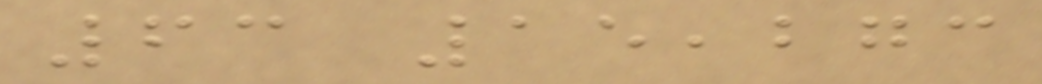63 15,273
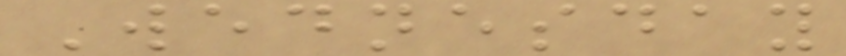Wednesday
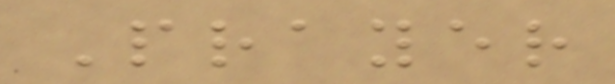Prayer
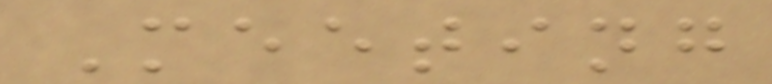Meeting
